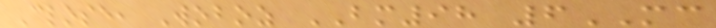Close, Woboz BM98 6MC
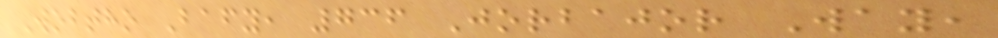Wobtho Bafy, 736 Jorbajor Way,
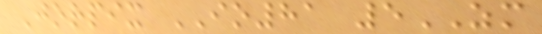Jorpix IO81 5ZM
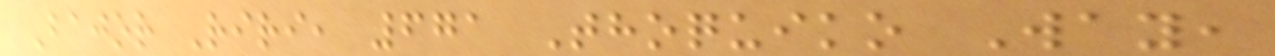Bajor Riri, 671 Thoquiko Way,
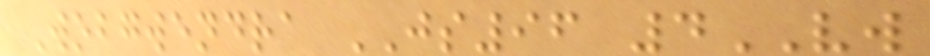Wobgwendra JS96 4VW
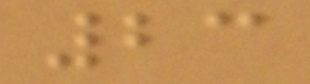23
